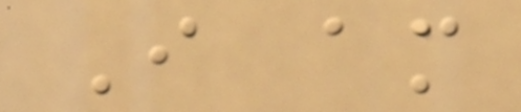I am
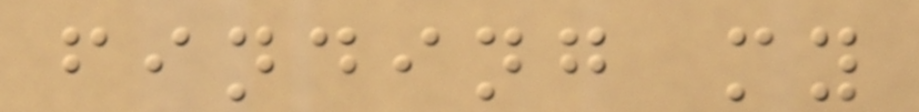finding my
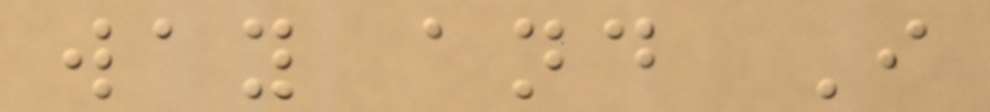way and I
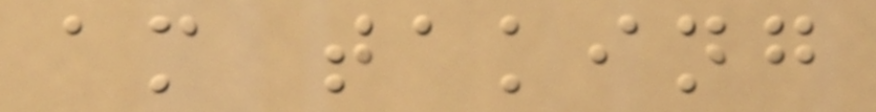am taking
